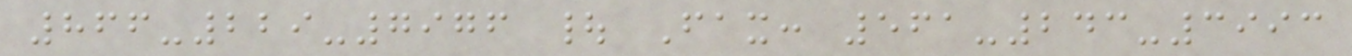866-229-7976 | Fax: 561-243-3993
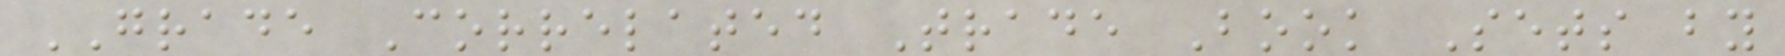GRADE Correlated Trade Book Sets by
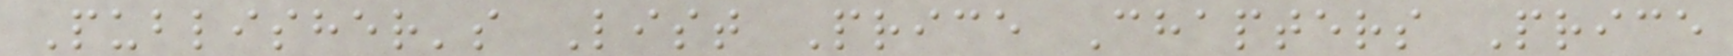Publisher's List Price Chapters Price
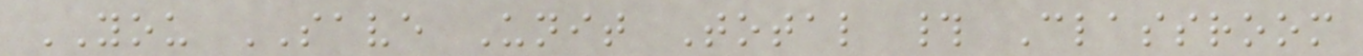YOU SAVE Unit Total # Classroom
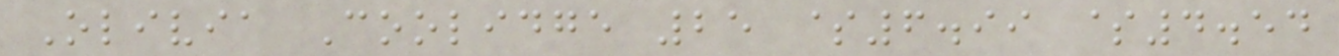Olivia Coolidge 25 $6.99 $4.54
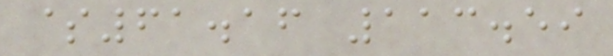$61.16 113.59
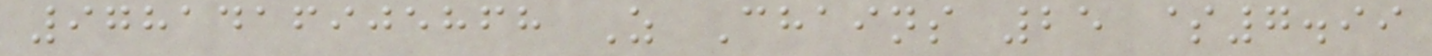9781416905868 Z Chains 25 $7.99
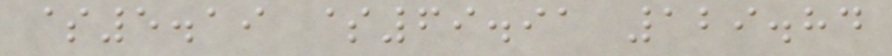$5.19 $69.91 129.84
